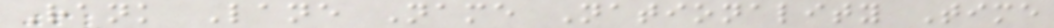Rank Lane Name Nationality Time
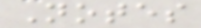Notes
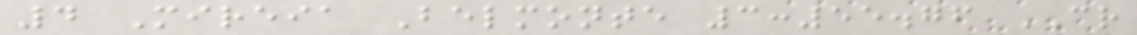4 Mireia Belmonte 3:55.76 CR
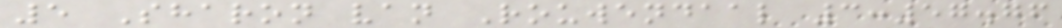5 Sharon van Rouwendaal 3:57.76
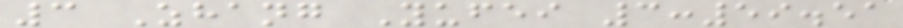3 Zhang Yufei 3:59.51
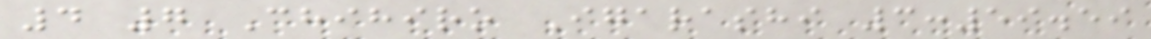4 7 Chihiro Igarashi 3:59.59
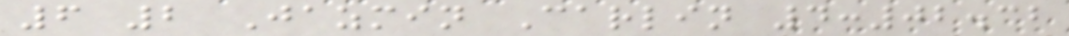6 2 Jazmin Carlin 4:02.32
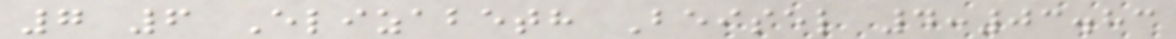7 6 Elizabeth Beisel 4:03.83
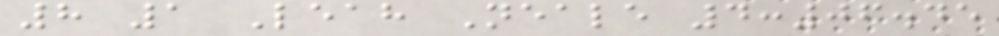8 1 Leah Neale 4:06.45
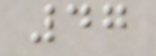47
